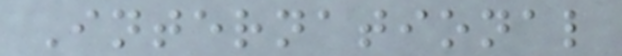International
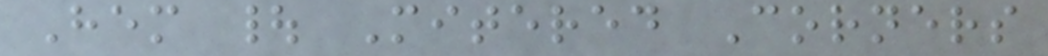Hem | Mitered Corners
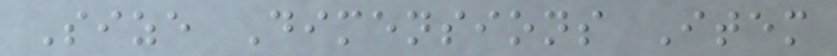Size Dimensions Item
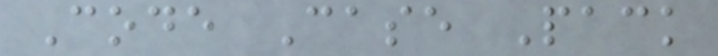Code Case Pack
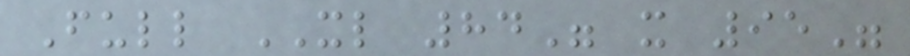Full XL 84" x 95"
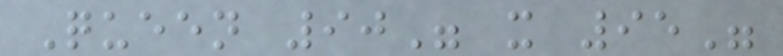Queen 90" x 95"
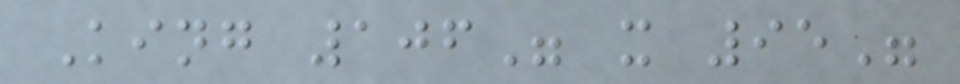King 106" x 95"
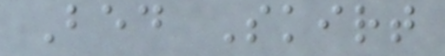Bed Skirt
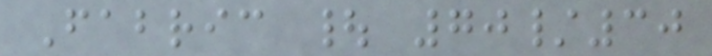Fabric | 70/30
